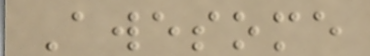Awesome
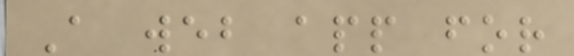A web app for
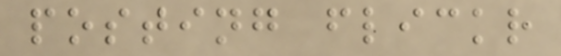posting flickr
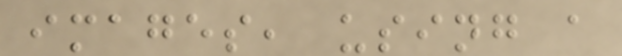images, using a
